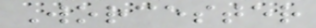Worcester
